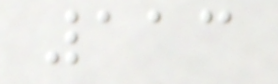113
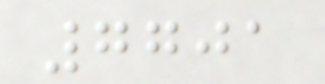7701
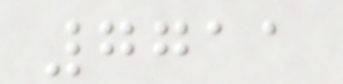7711
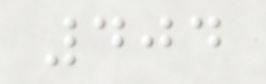404
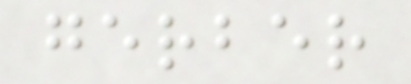gerber
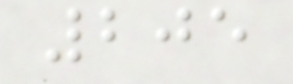205
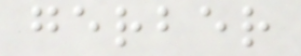gerber
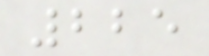225
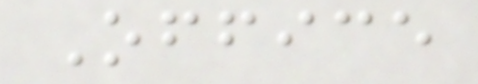Office
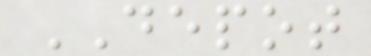DEPOT
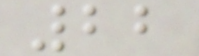22
